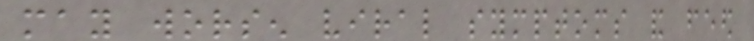may worsen viral symptoms and feed
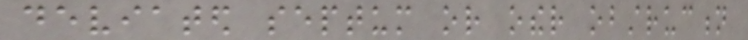deviated septum or other obstruction
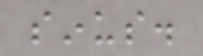sinus.
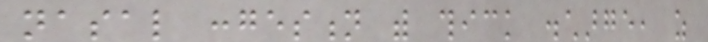nasal congestion with thick discharge, as
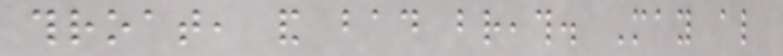throat, and bad breath. May also
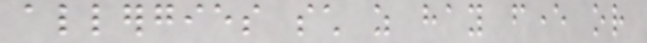allergies such as hay fever or
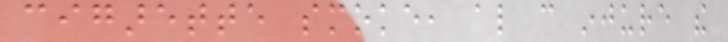cigarette smoke, also can injure the
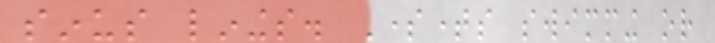sinus linings. Sometimes swimming or
